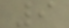9
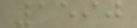1590
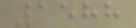1588
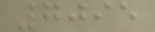7095
